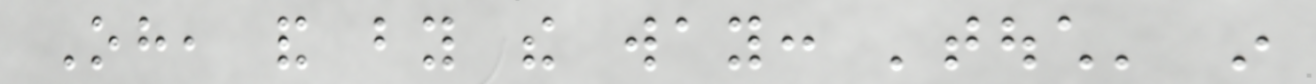Oh, and by the way: 'touch' in
